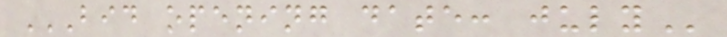BID OPENING DATE: JULY
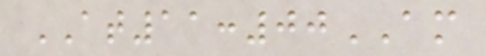AT11:00AM
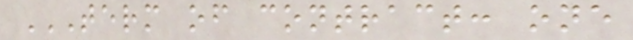TERM OF CONTRACT: ONE
